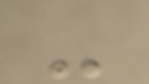-
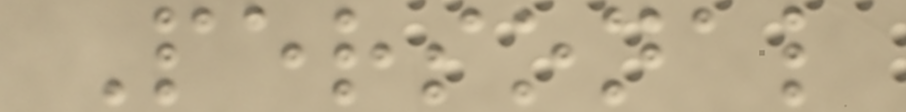Personal
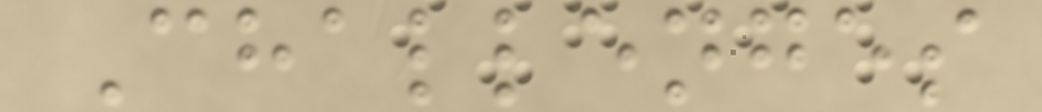Challenges
